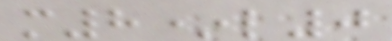m8*l0
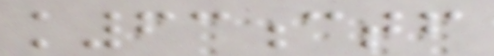k63ctf
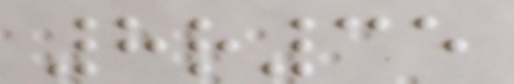8r35
